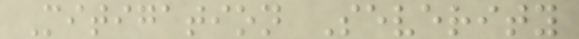Mitigation Severity
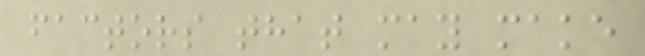factors that may make
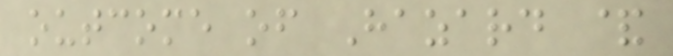outcome of Hazard &
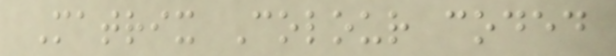Matrix Colour coded
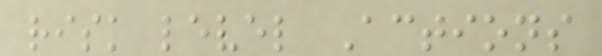risk level Actions
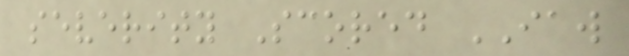severity Scored IAW
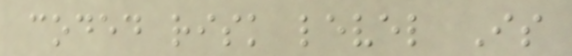coded risk level Is
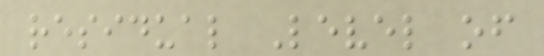residual Level of
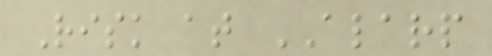Risk at ALARP
